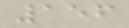156
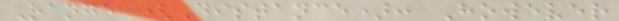Range (Distance): However
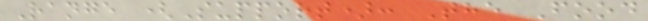Range (Support): The Food
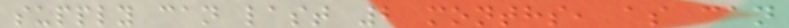supply can last 2 months, as can
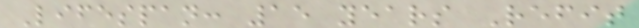Lifespan: 15 years Refit
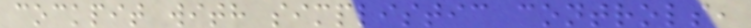cockpit with simplistic controls,
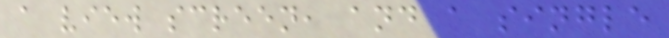a view screen, and a single
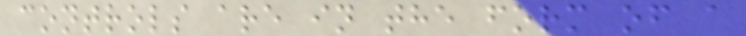controls are in the form of a
